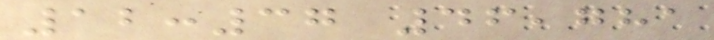12:37 46,781
